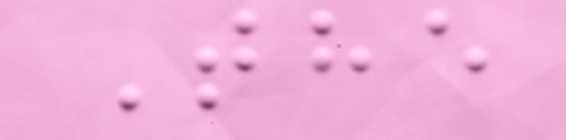The
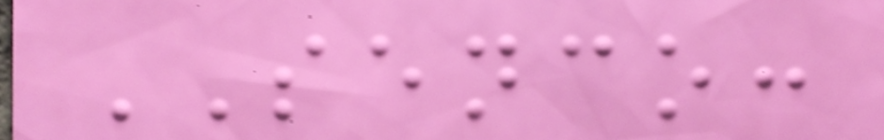SENCO:
